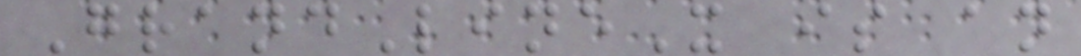GrandLineX is an
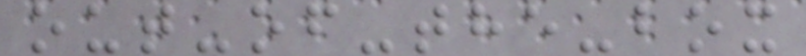out-of-the-box
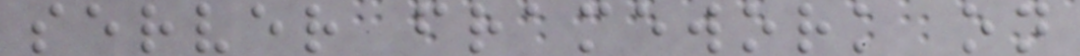server framework on
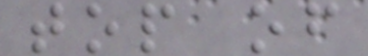top of
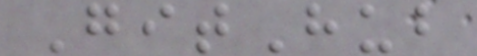GitHub
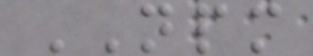NPM
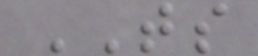TS
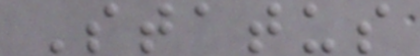Status
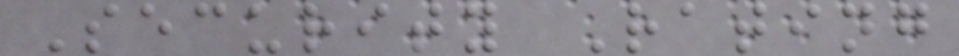Security Rating
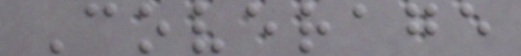Coverage
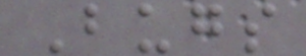Bugs
